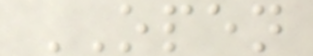OPEN
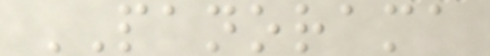PANORAMA
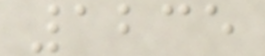1235
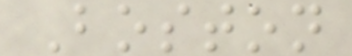Boston
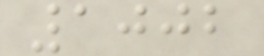1002
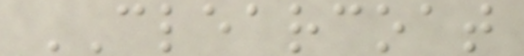CLEARCOAT
